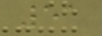51
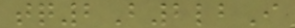tq2B2lbI
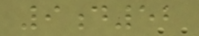9d52
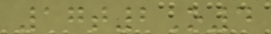17t2O4
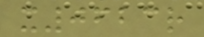x0623r
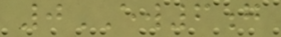0EW6g
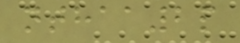nthaa2p
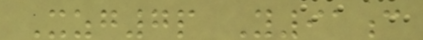Xzg7p Y91c
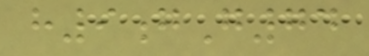h9gG74
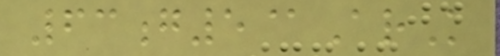63g5@ArK
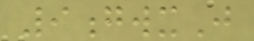9gwxJ
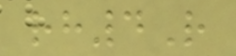rh4R
